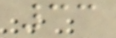33
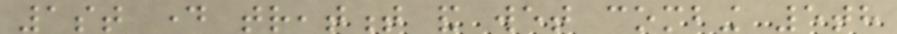1st day treatment and wet combing 5th
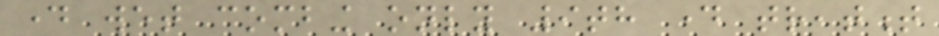day wet combing only 9th day treatment
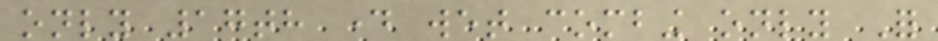only 17th day wet combing only For
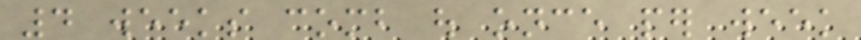4 weeks comb out once per week
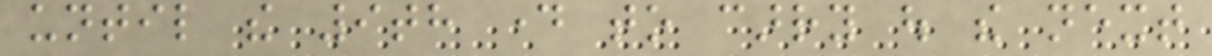until the 9th day to carry out the next
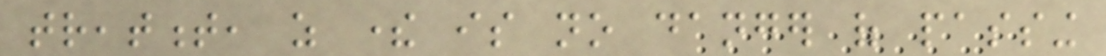treatment, as there is no danger of passing
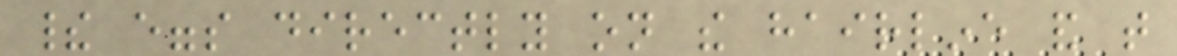their eggs directly on the hairline and that
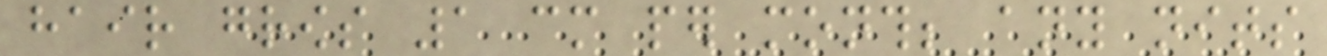hair grows 1 cm per month; any nits
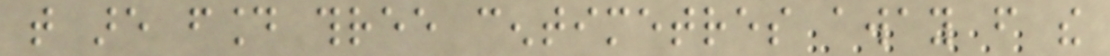that are found three centimetres away from the
